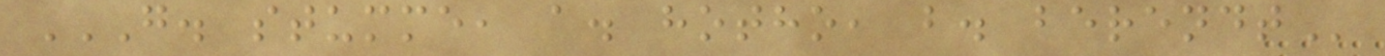G. STUMME, A. HOTHO, B. BERENDT
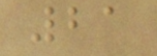21
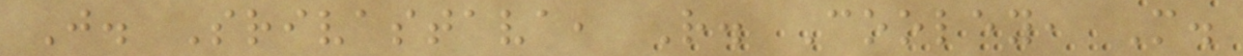J. Srivastava, R. Cooley, M.
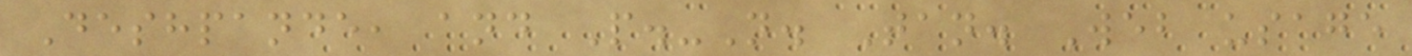Deshpande, and P.-N. Tan. Web usage
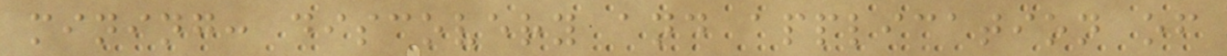mining: discovery and application of
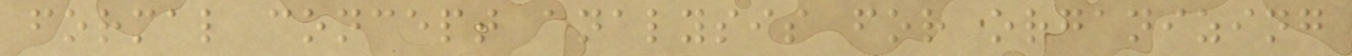formal concept analysis for organizing
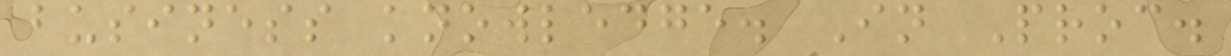business knowledge. In Proc.
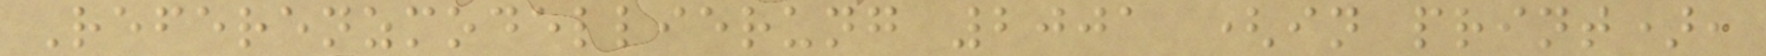Referenzmodellierung 2001 (in print),
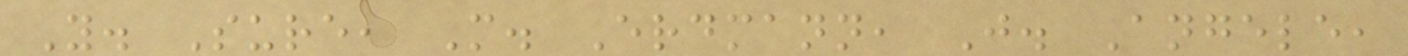Y. Sure, M. Erdmann, J. Angele,
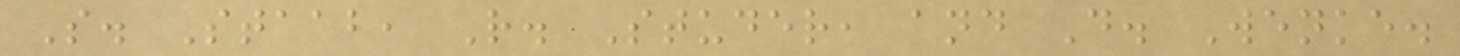S. Staab, R. Studer, and D. Wenke.
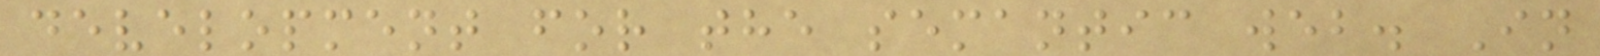development for the semantic web. In
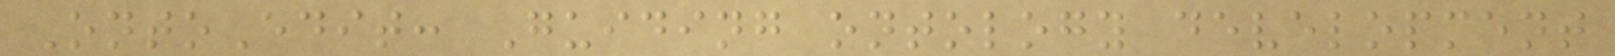OntoEdit: Guiding ontology development
